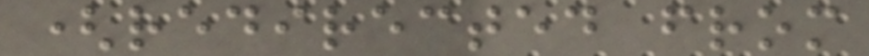(redirected from
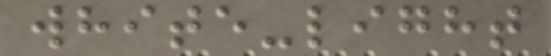white-light
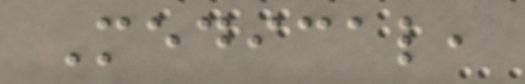Medical,
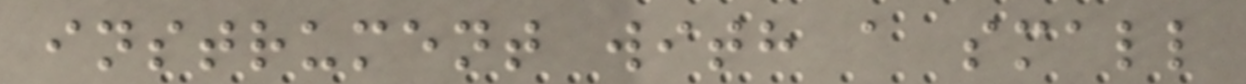instrument with a small
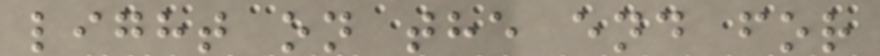light on the end for
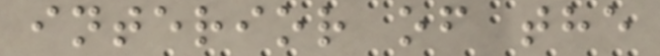interior of the
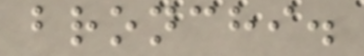bronchi.
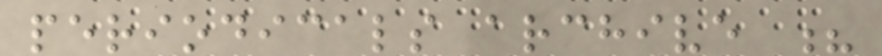periodicals archive ?
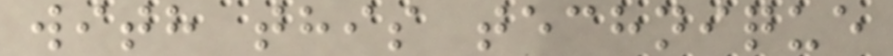with this technique
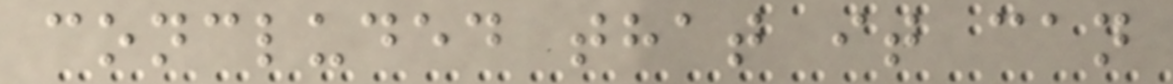concluded that it can
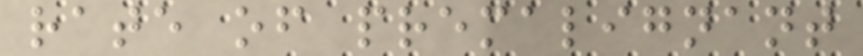rate of premalignant
